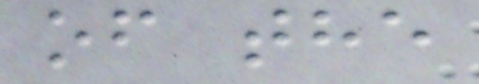of the
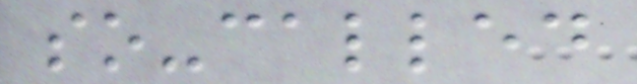so-called
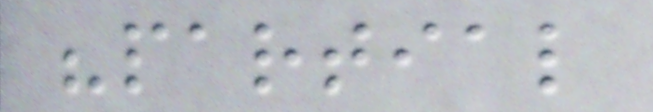"partial
